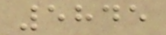5845
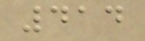414
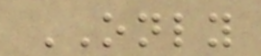ONLY
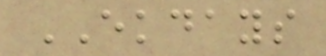EKDAYS
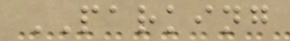PARKING
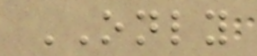ONLY
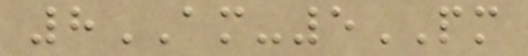8AM-5PM
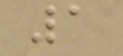1
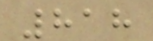818
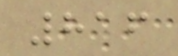816
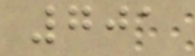701
